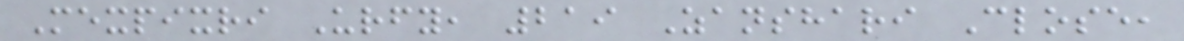Mexpixri Urfy, 219 Zanshari Close,
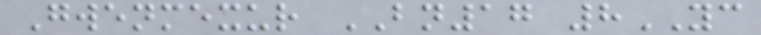Gwenmexur BN17 8YC
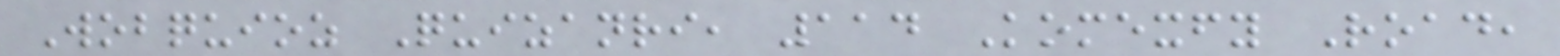Wobquioz Quizanri, 114 Komexfy Road,
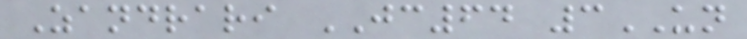Zandrari JC64 3UN
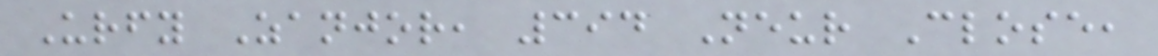Urfy Zanjor, 394 Neur Close,
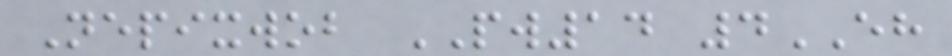Nepixwob PW14 4EH
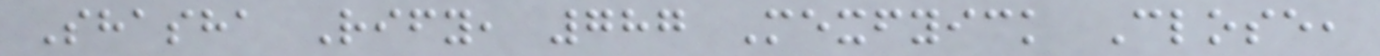Shasha Rify, 787 Mexfyick Close,
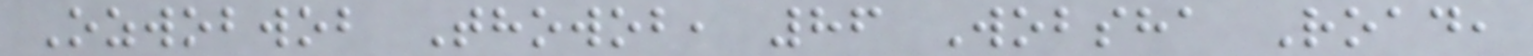Ozwobwob Thowob, 86 Wobsha Road,
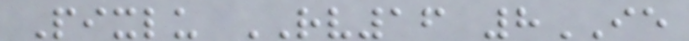Pixlu RV16 8IE
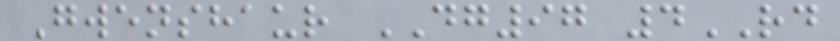Gwenshaur DG97 4RD
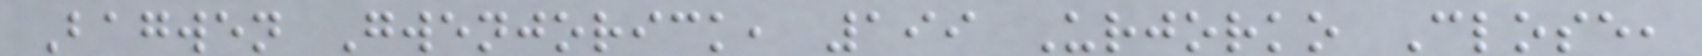Bagwen Gwenjorick, 199 Urjorko Close,
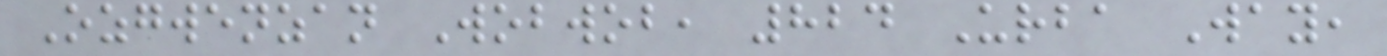Ozgwenzan Wobwob, 824 Urba Way,
